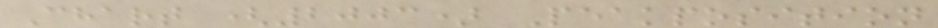Chart (2003) Peakposition
